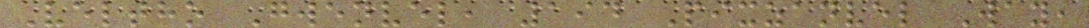Veltho Gwenvel, 194 Pixzanvel Way,
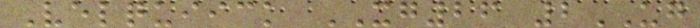Velquiick XG26 2UG
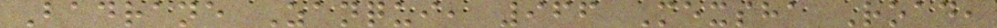Badrane Zanqui, 966 Mexsha Road,
